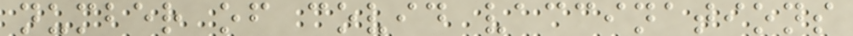number of covid vaccinations
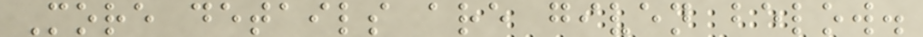More details are given below.
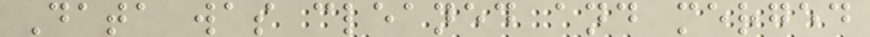Data was cleaned and merged
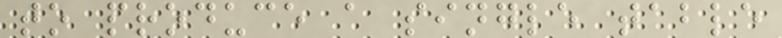to produce a single table
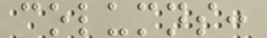columns:
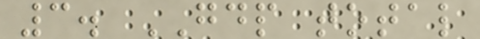3. GDP total
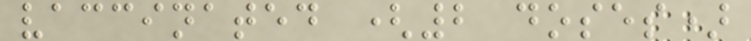vaccinated (2 doses)
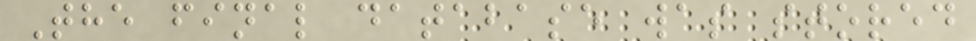The final database was stored
